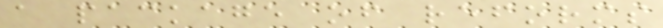a package of reforms
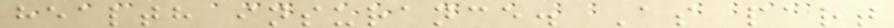health insurance. As part
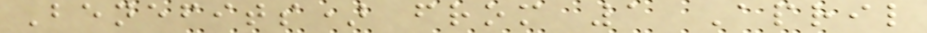Benefits) from 1 April
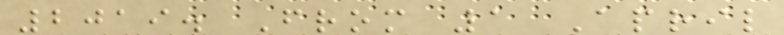2019. From 1 April
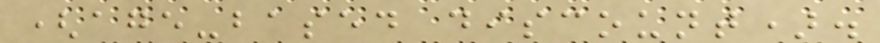(age-based discount).
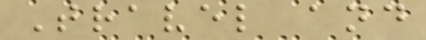Travel and
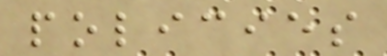policies
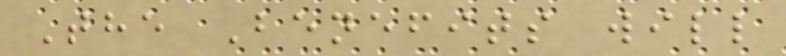The Benefits will
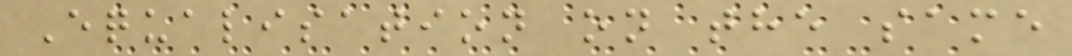Equalisation on the same
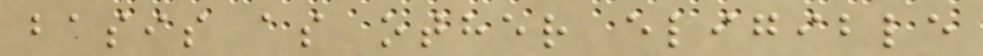basis as other eligible
